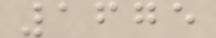1675
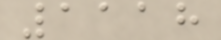1118
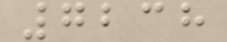7238
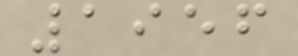1956
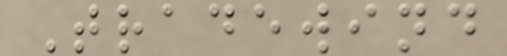Tradewind
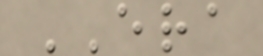ERA
